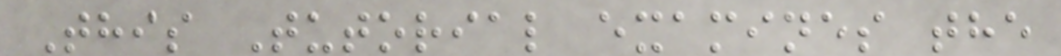This Tutorial examines the
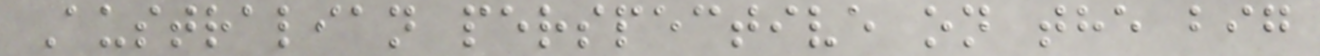Australian perspective on the big
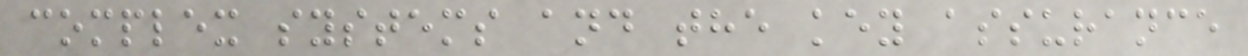complex systems and the key assurance
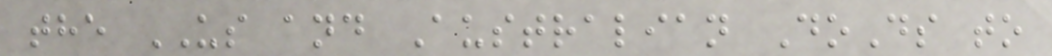the US and Australian DoDs to
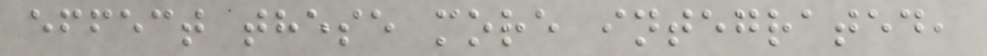effect these more integrated,
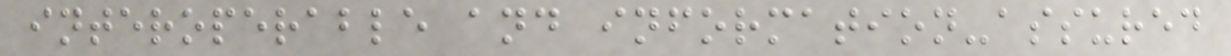interoperable and information-assured
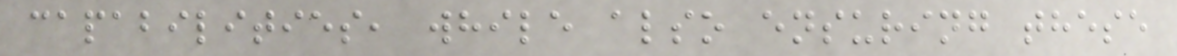capabilities, while also ensuring these
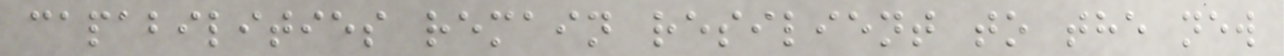capabilities remain resilient to the new
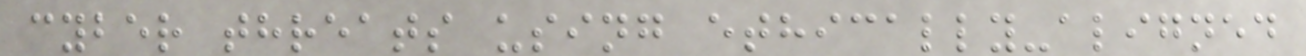cyber threats using ethically-aligned
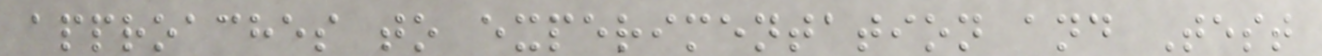approaches to experimentation and Test
